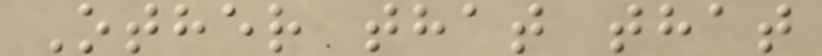Other that that
